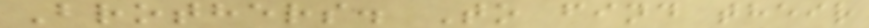Brothers. To find their
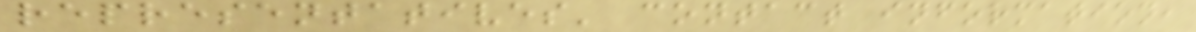representatives' contact information,
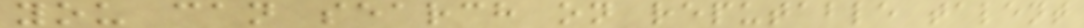you can search on reputable talent
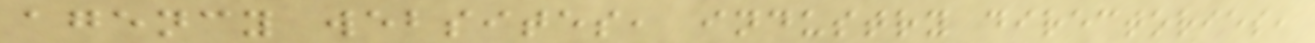agency websites, industry directories,
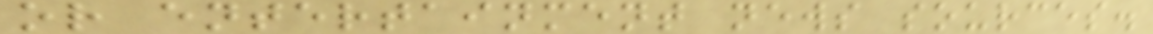or entertainment news sources.
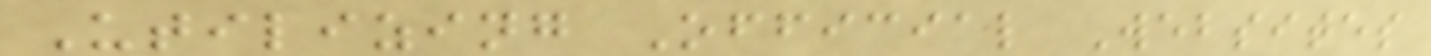Utilizing Official Websites
